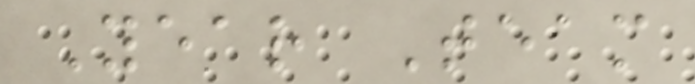Year Team
